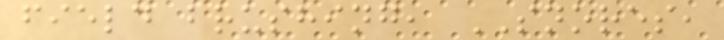field brushing, SNORES,
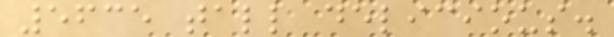5635 tall delicious.
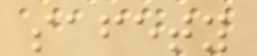safety
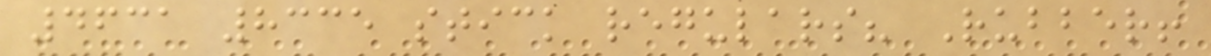4631 8335 stick regulars? Rubber!
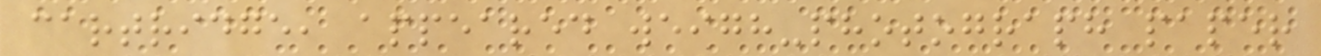cartridge, appeared weigh-photograph paper
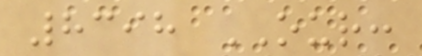8398 OUR:
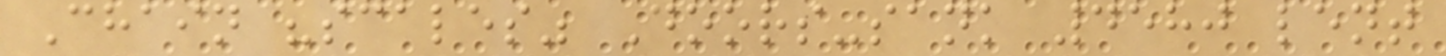Chain "scales" Doors-sank 4580 lent
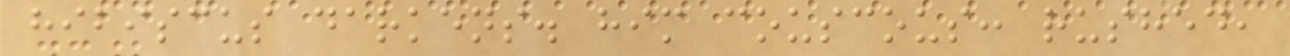hibiscus darkens. him couscous: rushed,
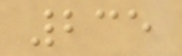235
